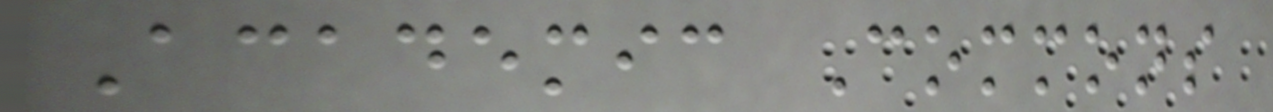Academic Commons
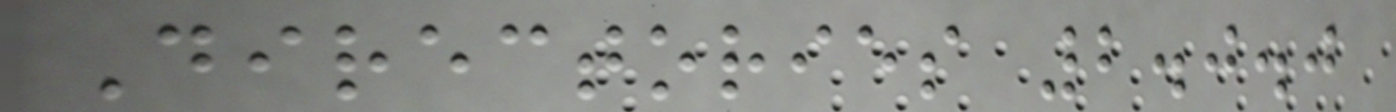Directories 2.0.0
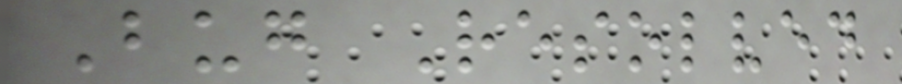Bug Resolved
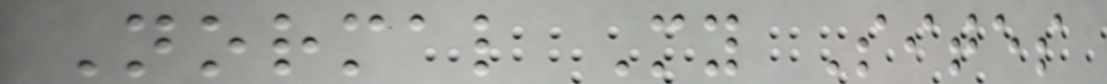Normal My Sites
